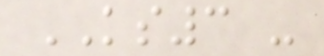KS3 -
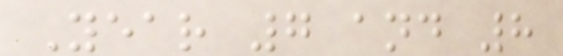Year 7 and 8
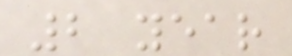2 year
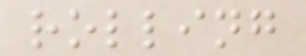rolling
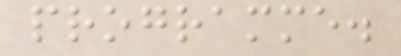programme.
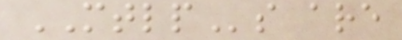MTLPs are
